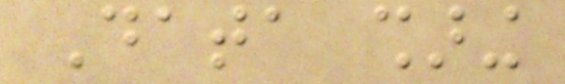Data sharing
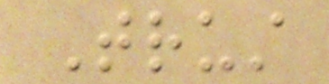Trust
